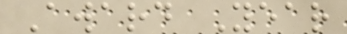Award Year
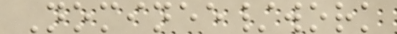Nominee/work
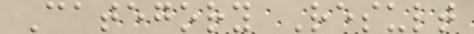Category Result
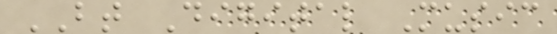BT Digital Music
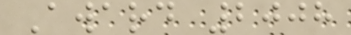Award 2008
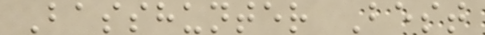Basshunter Best
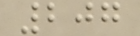207
